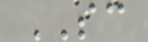SC
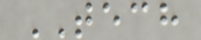TECH
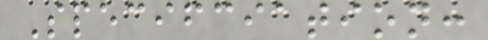Specifciation:
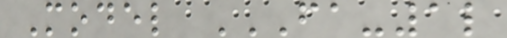Model FA-1L
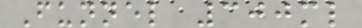Funnel 300ml
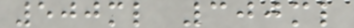500ml 300ml
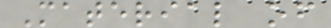Material of
